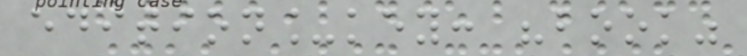edition_key: "book"
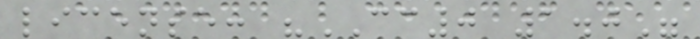license: "CC0 1.0"
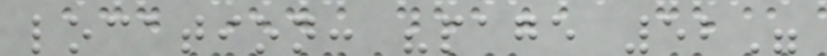location: "page 52"
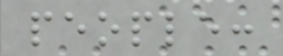people:
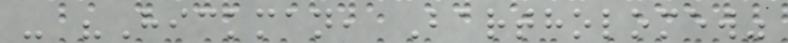- "Hickman, Bartholomew"
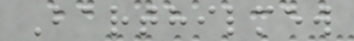Barthilmew
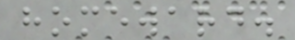homeward.
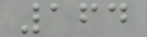164
